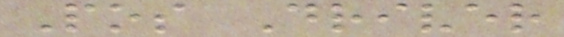Pos Driver
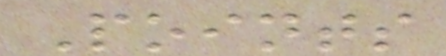Points
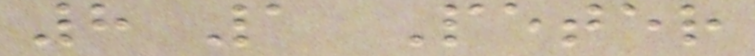8 1 Peter
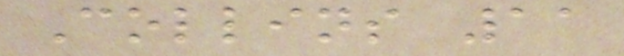Collins 11
